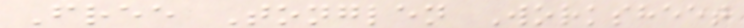Free Tonglen Worksheet
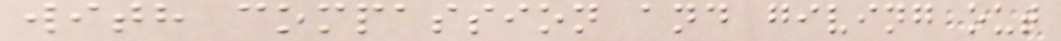with compassion and giving out
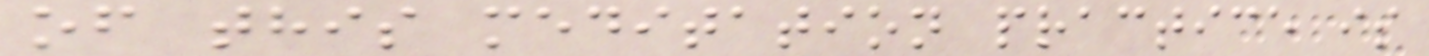of this meditation practice is
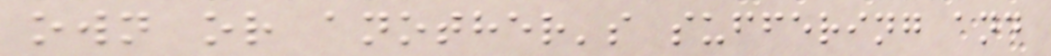own or another's suffering and
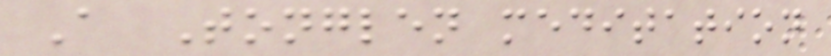A Tonglen meditation
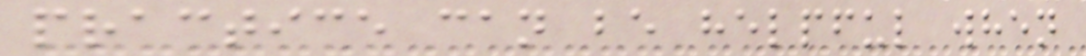practice can be helpful when
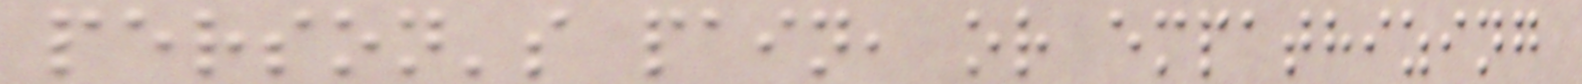person's pain, or empathizing
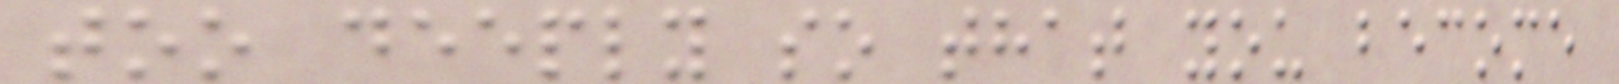too deeply so that you become
